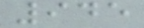945
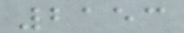2153
